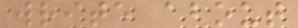write about
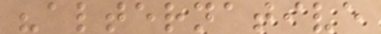"alternative
